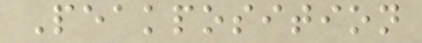Peakposition
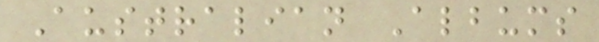Australian Albums
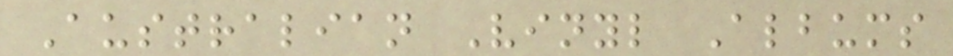Australian Vinyl Albums
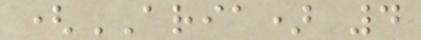(ARIA) 4
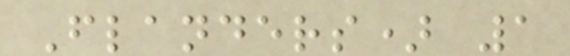Flanders) 1
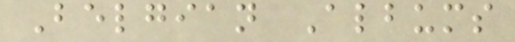Belgian Albums
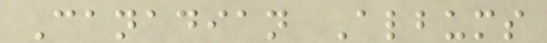Canadian Albums
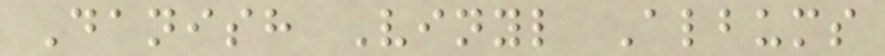Danish Vinyl Albums
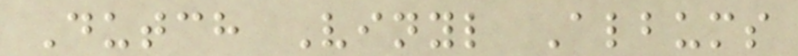Dutch Vinyl Albums
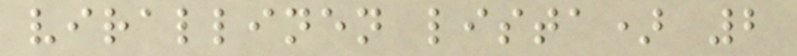virallinen lista) 2
